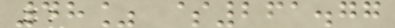48% $261.77
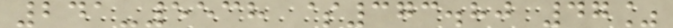241-5538 $373.80 47%
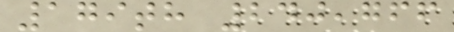179th 240,766
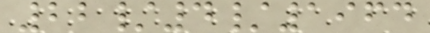22/4/1964
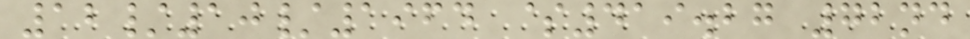12/10/1964 $419.27 72nd
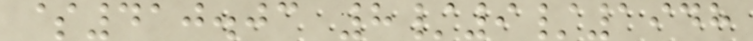$410.03 8/9/1948
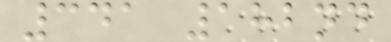341 182nd
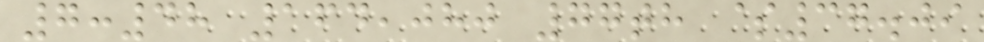7:48 164,080 77th $37.09
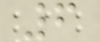6
